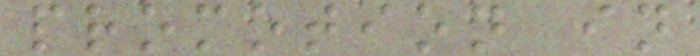promotion in
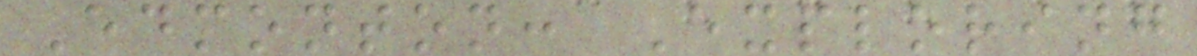Edmonton: Exploring
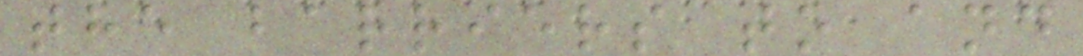the barriers to and
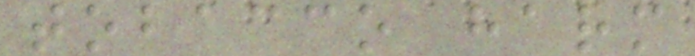tobacco harm
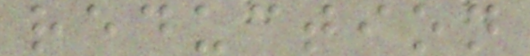reduction
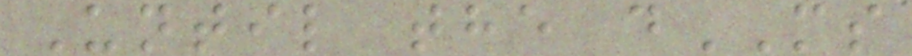Until the dMS
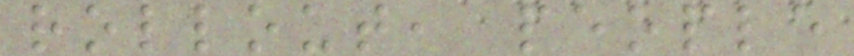rollout, people
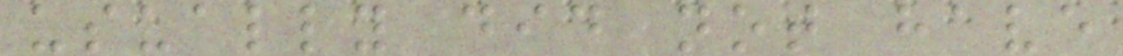usually did not have
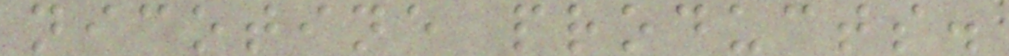nicotine products.
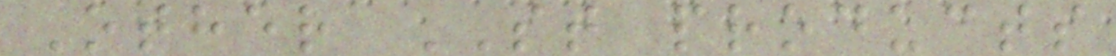Other ST products
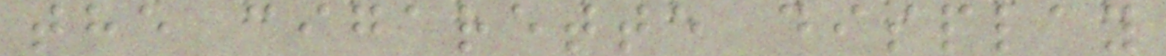the cigarette display
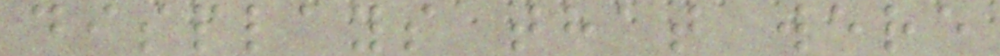displays that were
